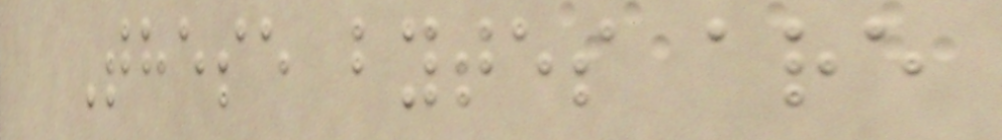These bytes are
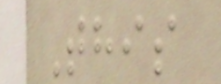This
